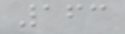163
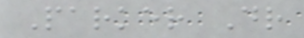Parker Dr
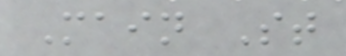Main St
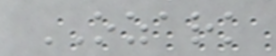OZARK
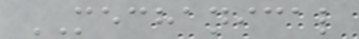MECHANICAL
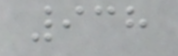938
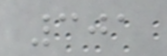301
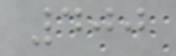400
